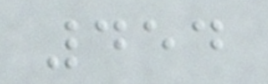454
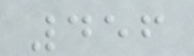456
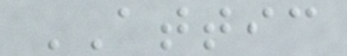ATTIC
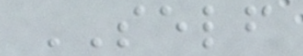SELF
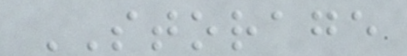STORAGE
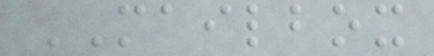MAILBOX
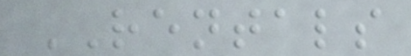RENTALS
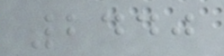2440
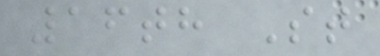16th St
